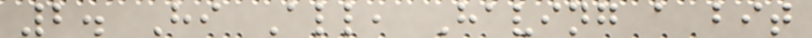2. Hi All, Having a bit
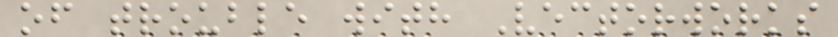of trouble with Vectorworks
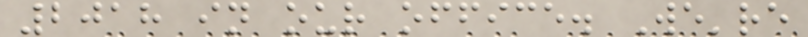2018 in our office. We're
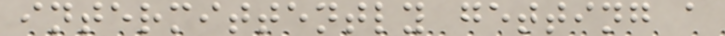intermittently getting a
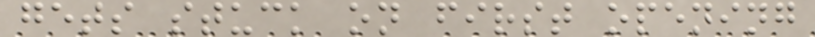gets stuck on first opening
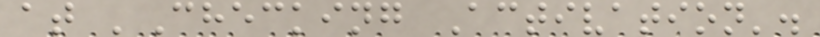at 'Checking Activation'.
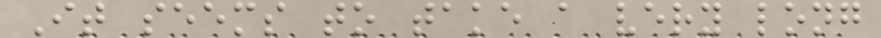It seems to take a very long
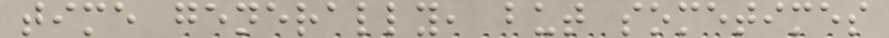time generally, but sometimes
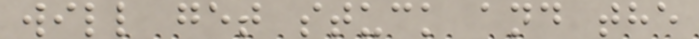will get stuck and the
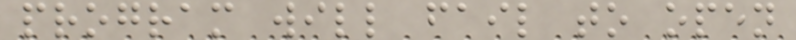program will fail to open
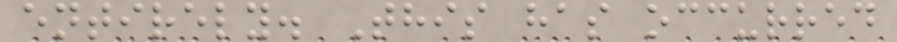entirely. This has occurred
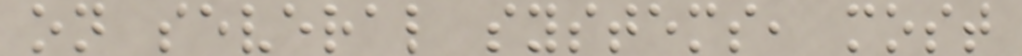on several systems, most
